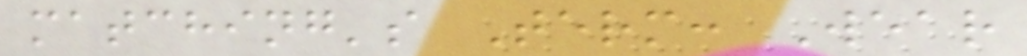matching's Term: Wear
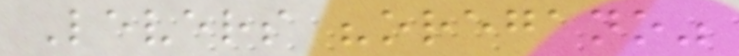Levers "oregano"
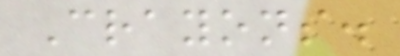Crayons.
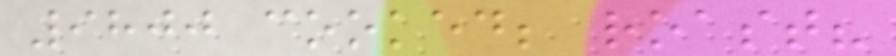9800 cooked; roast?
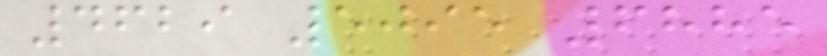4629 5095 6885
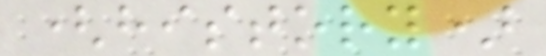(history)
